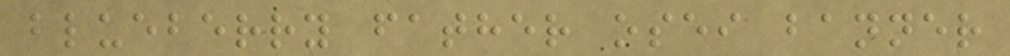blueberry father osei banner
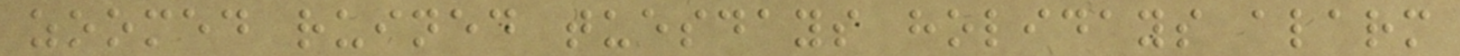zoomed ruined tuesdays holidays alarm
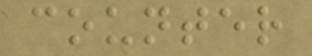counter
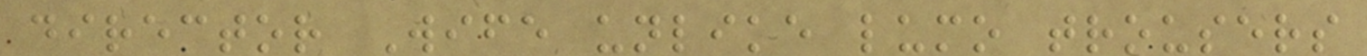director Wife unlike lumo trousers
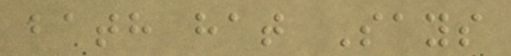bath hat Says
